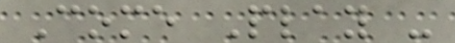Come Play -
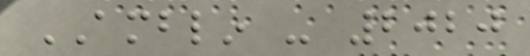AMBLIN - 2020
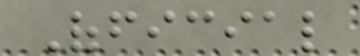Official
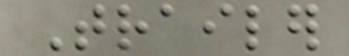Trailer
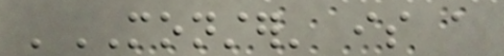'MONSTER' is a
